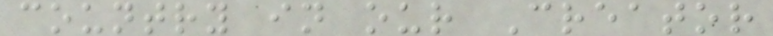country in our Creator
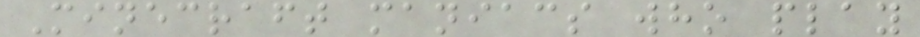Minecraft maniacs who play
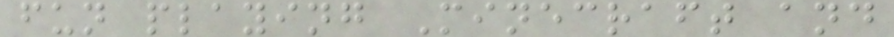fun playing Minecraft and
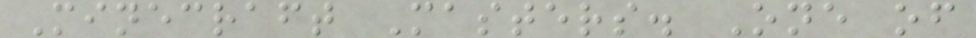Minecraft Masters. One of
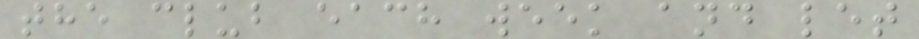the club each week and let
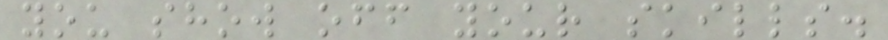you show off your skills.
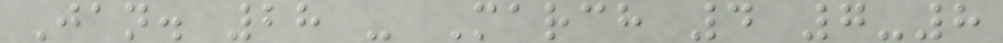Jan. 28 - March 4 7-8
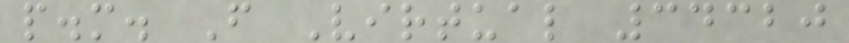p.m. F Virtual 34320
